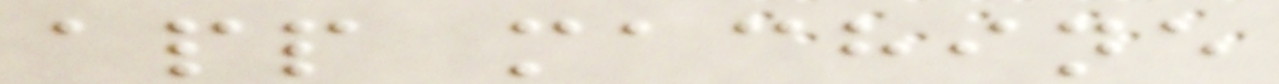app machine
